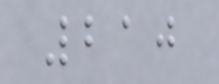210
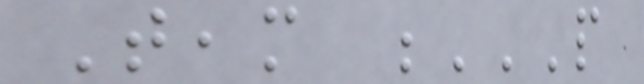Team P
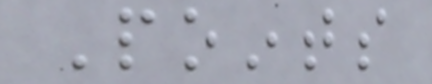Points
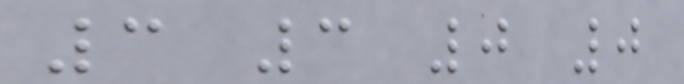3 3 0 0
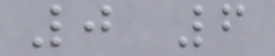0 6
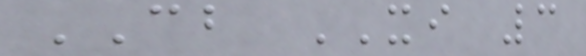CB XI 3
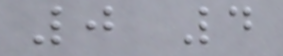0 4
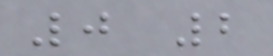0 2
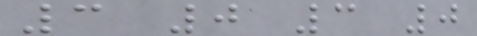3 0 3 0
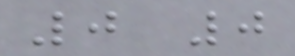0 0
